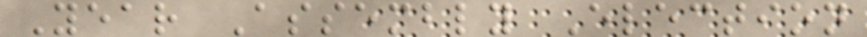Year Assembly Election
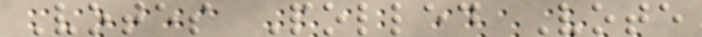Votes Polled Vote
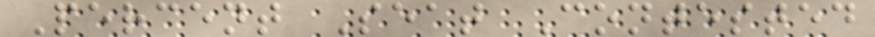Percent Seat Contested
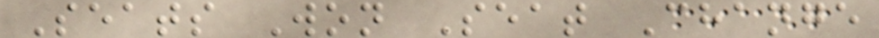Seats Won Seat Change
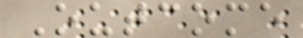Outcome
